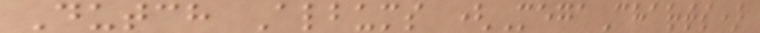Dutch Albums (MegaCharts)
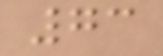73
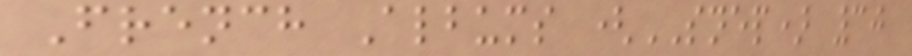French Albums (SNEP) 30
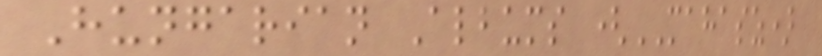Hungarian Albums (MAHASZ)
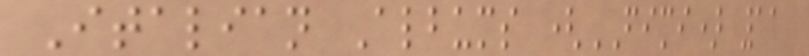Italian Albums (FIMI) 11
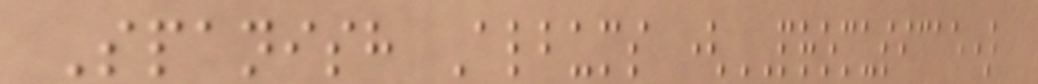Spanish Albums (PROMUSICAE)
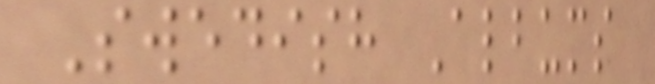Swedish Albums
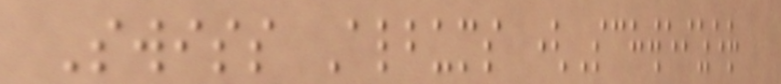Swiss Albums (Schweizer
